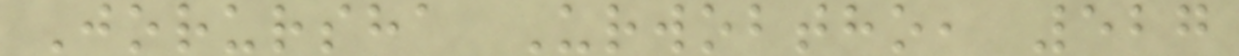Jorursha Urwobtho, 527
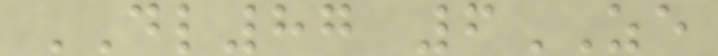DL87 6ZE
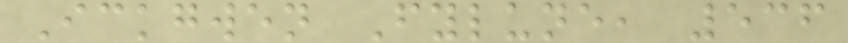Ickgwen Fylune, 536
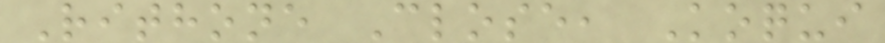Rithone Close, Koqui
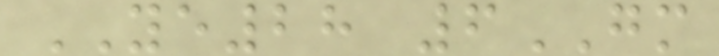YE28 6GM
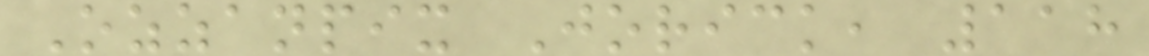Ozzanpix Jorick, 118
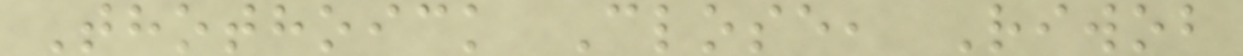Thothoick Close, Riwob
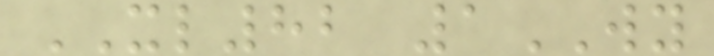XL82 1WY
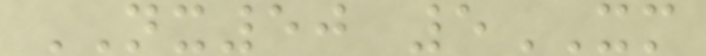NX50 5XM
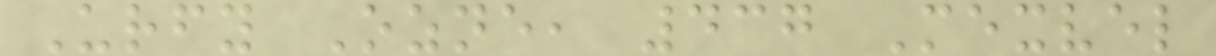Urfy Ozne, 437 Mexvel
